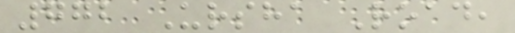772 Ursha Road,
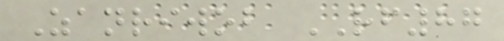Zanriwob RF87
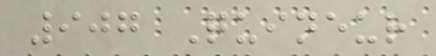907 Quineur
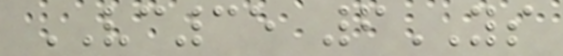VC35 6YS
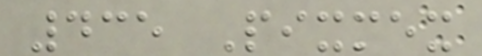435 Pixmex
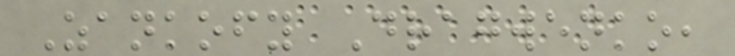Zankofy Dragwenko,
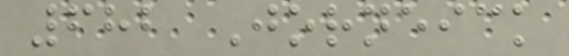682 Jorneick
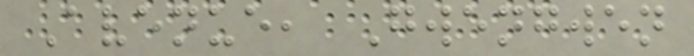Avenue, Gwengwen
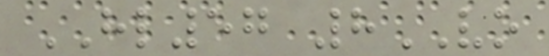HL57 8VO
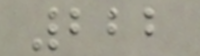222
